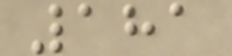181
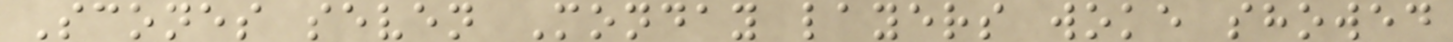Scones seven Monday layers woke showed
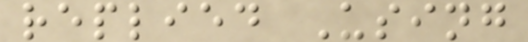replied Using
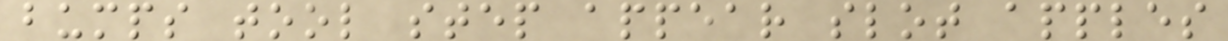bumps tool step appear slot apples
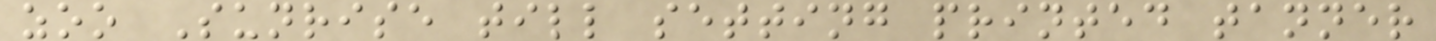zoo Sunrise till setting printed tanner
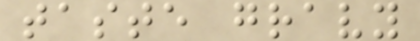taste gravy
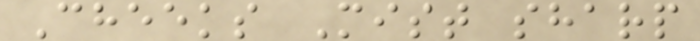Cheeks Mist sharp
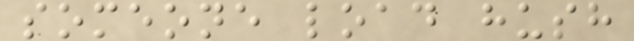someone load hush
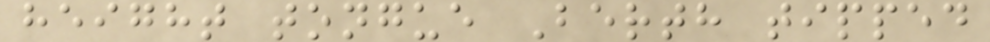height tongue Berth tipped
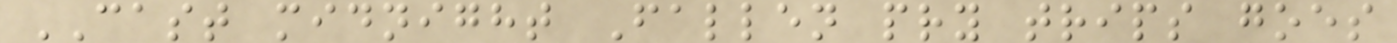CAST midnight Fallen pry trips goes
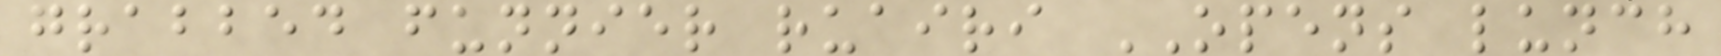grabbed funnier ruairi OPENS lunch
